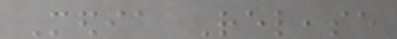Media Release
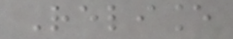Reliance
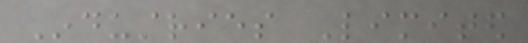Industries Limited
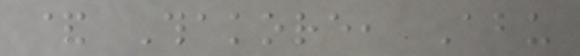& Thakore, Abu
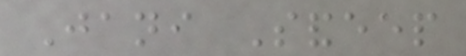Jani Sandeep
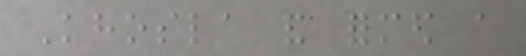Khosla and formed a
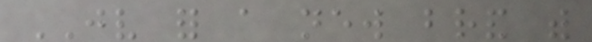JV for a new brand with
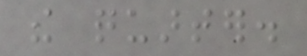the quarter.
